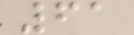61
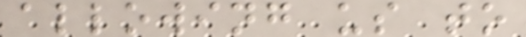allowing us to
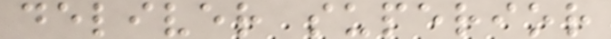deliver superior
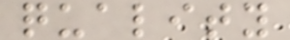quality
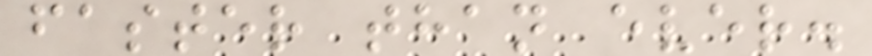faster than ever.
